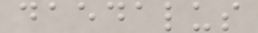daedalus
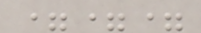===
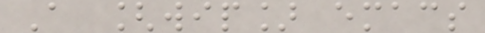A [wip] emacs
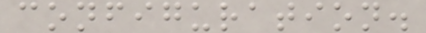configuration.
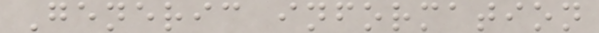Generic information
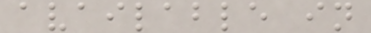available in
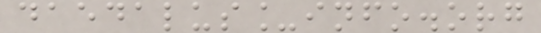daedalus_info.org
